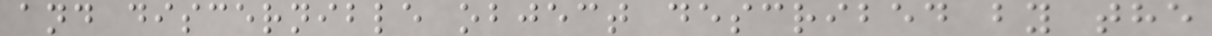and discernible object described by the
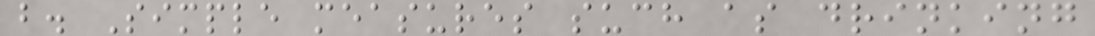b. Simple measures such as drinking
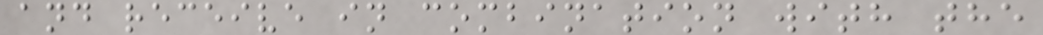and receive in combination with the
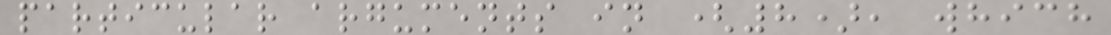particular arguments in (8), which
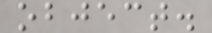object.
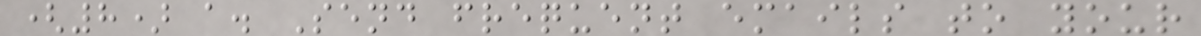(8) a. Send frequent emails to your
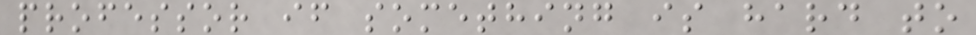professor if something is hard to
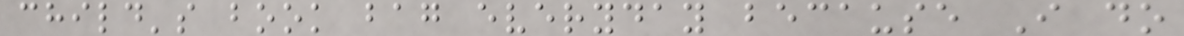child's book bag everyday because I do
